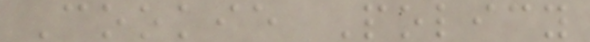Cookie Policy
